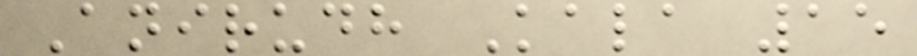Anirudh Kala 15
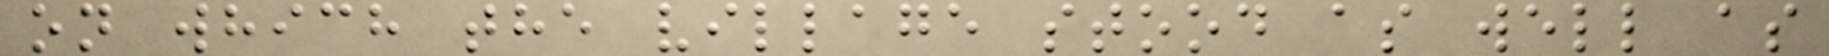on which the village stood as well as
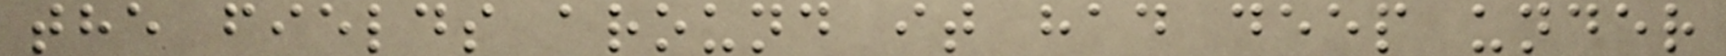the fields around it had deep under
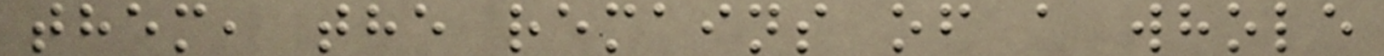them, the remains of a whole
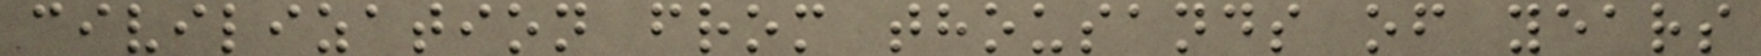civilization from thousands of years
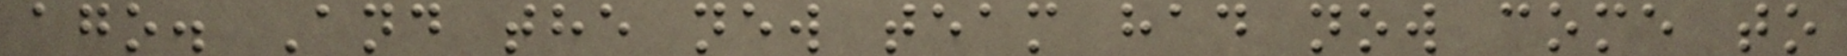ago. And the new team had now come to
